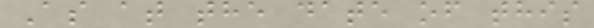As at the date of this
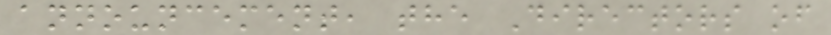announcement, the Directors of
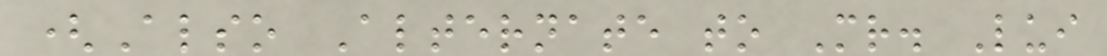(Also Alternate to Mr. Lui
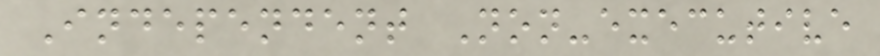Independent Non-executive
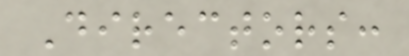Directors:
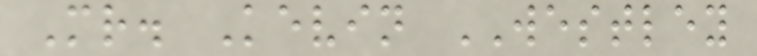Mr. Kevin WESTLEY
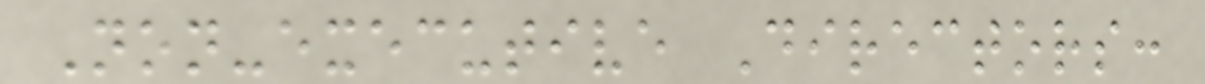Non-executive Directors:
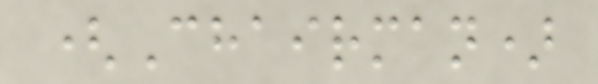(Chairman)
